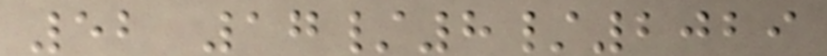52 17/8/2029
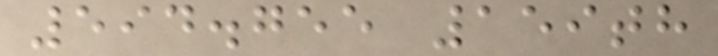594.755 159th
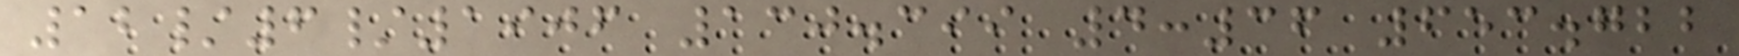12/6/1906 130.399 4:36 653.722
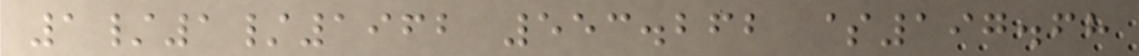1/1/1962 553.262 $197.68
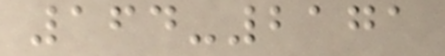164-2171
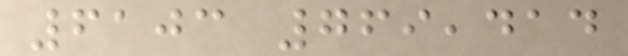6103 769,414
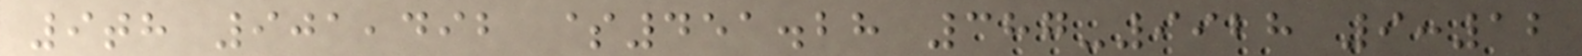9th 901,492 $451.28 387-9928 9:12
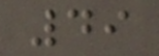49
